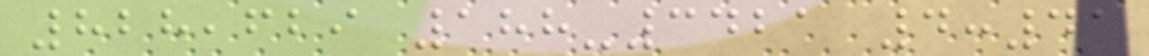828,629 188-3421 4:41
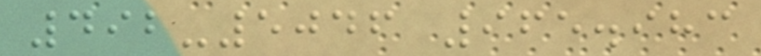492-5046 965.983
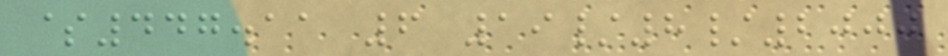$447.11 6 19/8/2000
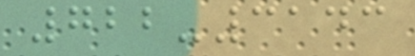722-3143
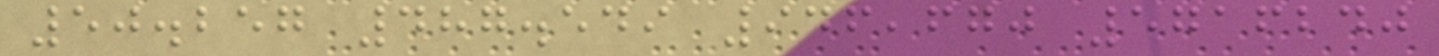50.257 487.549 946,670 5716240
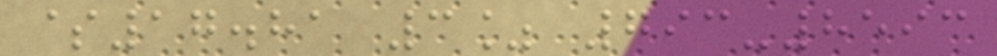$17.81 3% 793-8593
